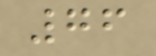76
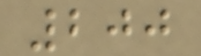200
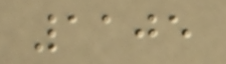1105
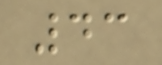43
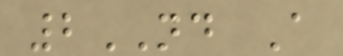2ND A
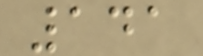141
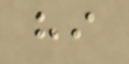hi
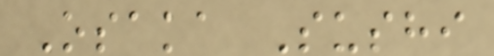Osaka Sushi
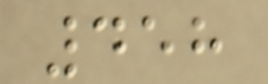458
